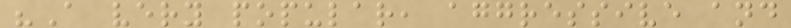"A very popular, aggressive and
